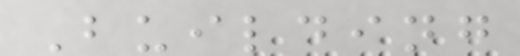Building
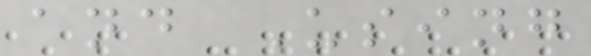and Using
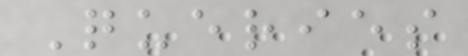Queries
